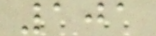101
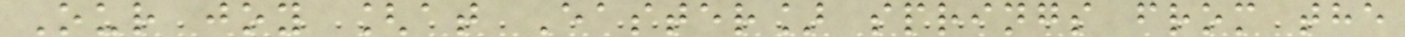Our joy [at Easter] springs from the
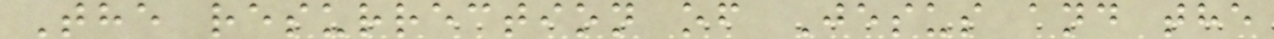The resurrection of Jesus and the
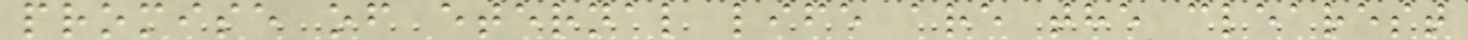promise of eternal life are the clearest
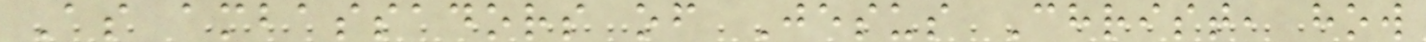As ambassadors of Jesus Christ, how
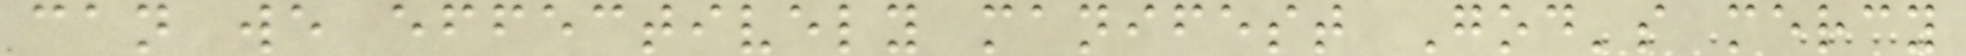can we effectively manifest God's mercy
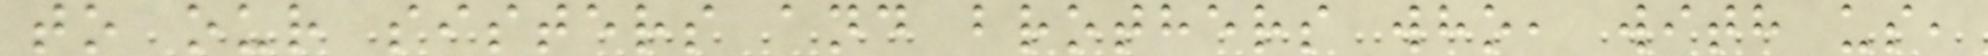to our sisters and brothers who, with us,
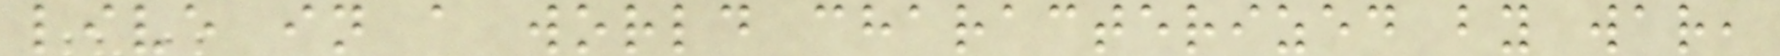live in a world characterized by war,
